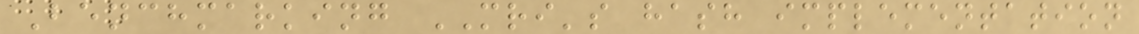Benchmarking MRI's hash implementation
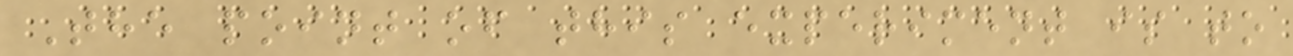The point of this experiment is to
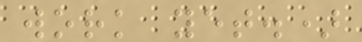work yet.)
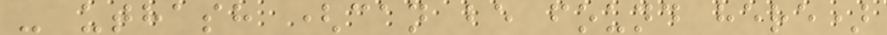- uthash (can be found here)
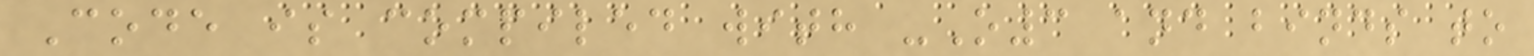Code is compiled with -O3 and binds to
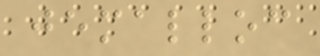jemalloc
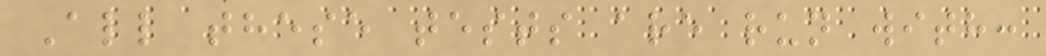All these tests are run with:
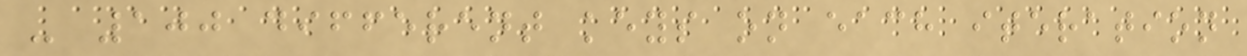- 100 different keys on each iteration
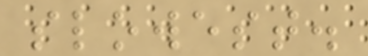slowest.
